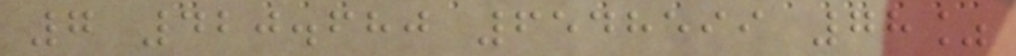7 420.680 6548599 78%
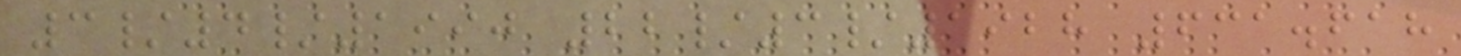3/4/1990 22/3/1928 631.618
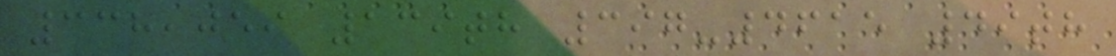338,059 139th 397-4615 49th
